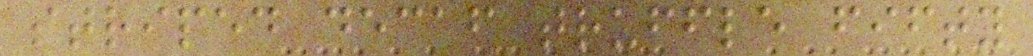striped decaf truffle fifty
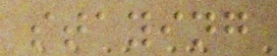staying
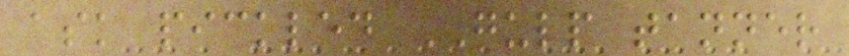ask pickled GULP tanner
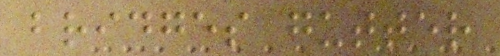bridges gutter
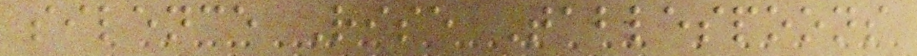silence Rise Tablespoons
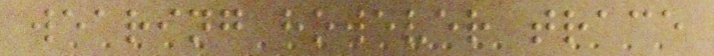wearing however trace
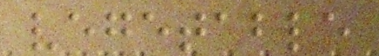vegetable
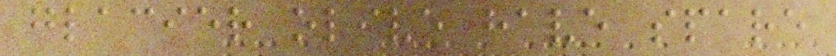glacier olive have spare
